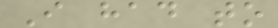I had to
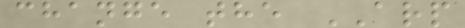change the ARP
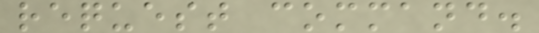request command.
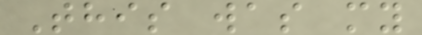This was my
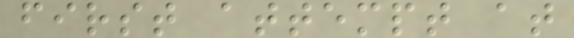first attempt at
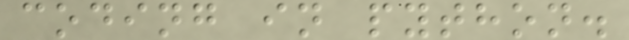coding in python.
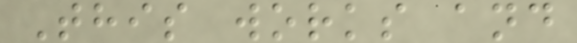This works and
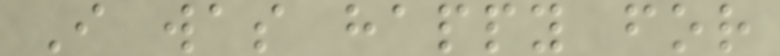I was happy for
